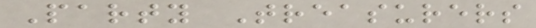Party Treasurers
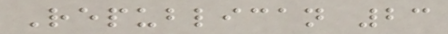Republican 23
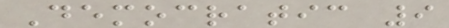Democratic 9
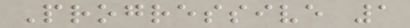Progressive 1
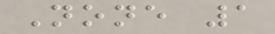None 1
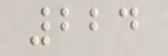224
